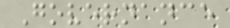Governance
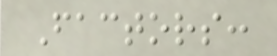Factors:
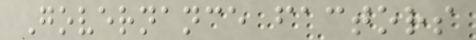Governance factors
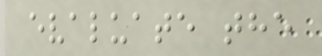evaluate the
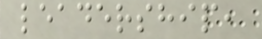leadership,
